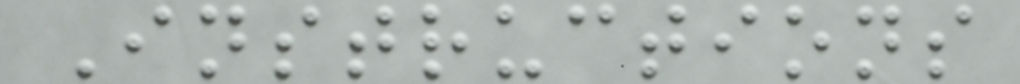Instructions
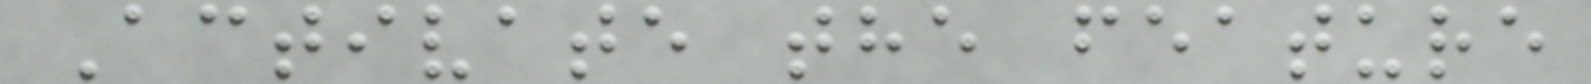Activate the feature
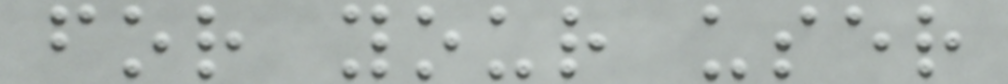for your user
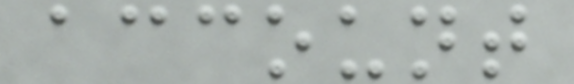account
